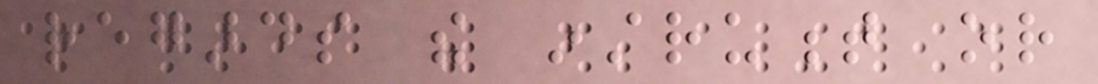regards the instrument or
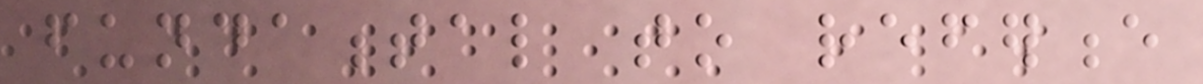fundamental to reference
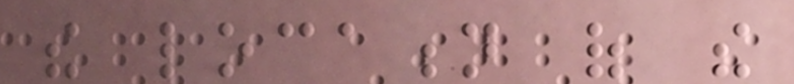the location of the
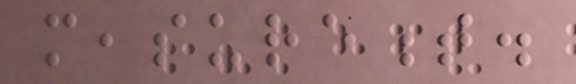measurement.
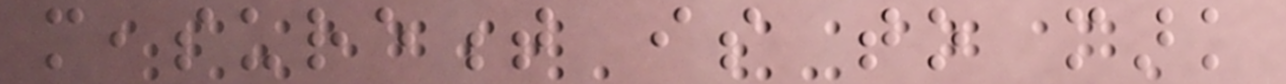measurement is to mark
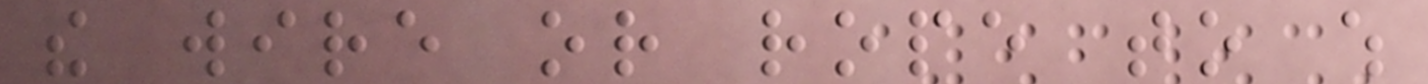the wire or rope to which
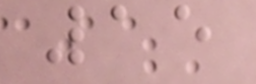15
